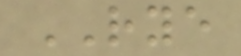RYE
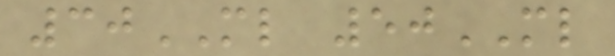30ML 50ML
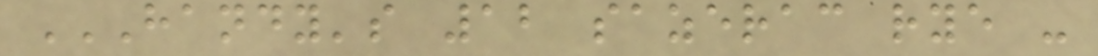HANDY'S 12 SAZERAC RYE -
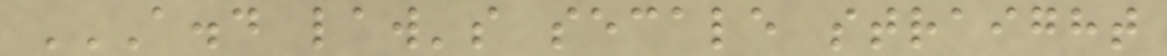A.D LAW'S SECALE STRAIGHT
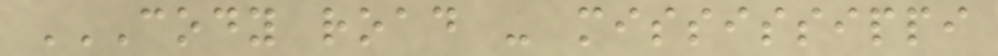CODY ROAD - MISSISSIPPI
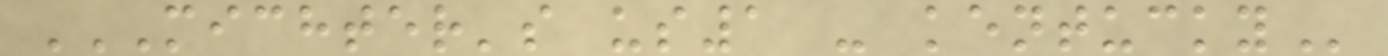MICHTER'S US1 - KENTUCKY
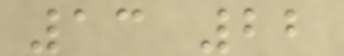13 22
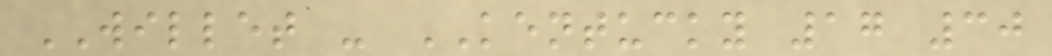WILLET - KENTUCKY 17 30
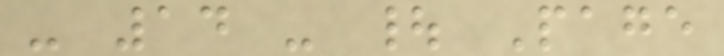- 14 - | Page
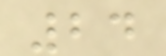24
